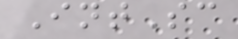IntSc
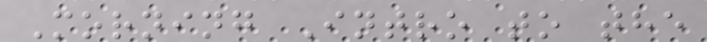Morning Intro to the
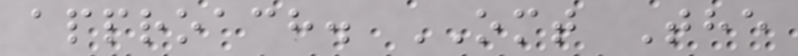approach. OMT The
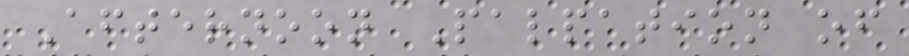Afternoon Palpation of
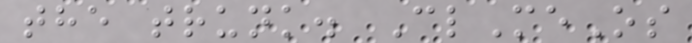the trunk. ClMeOs
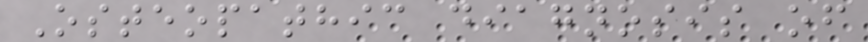Osteopathic diagnosis of
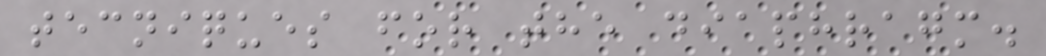tecniques for the diaphragm.
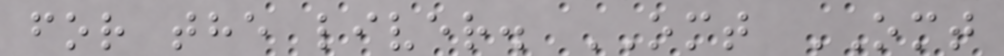for the liver. OMT OMT
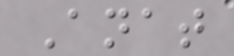Anat
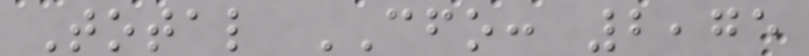Total CFO: 2,75
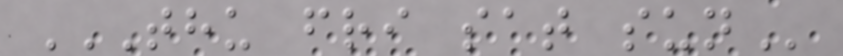THU FRI SAT SUN
